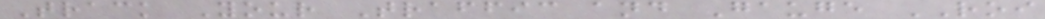Track Your Traffic and Gauge ROI
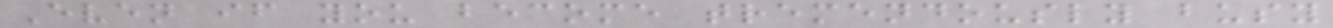Even if you become tremendously busy
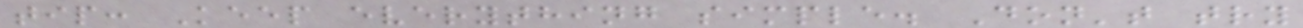tip: Keep everything simple. Don't try
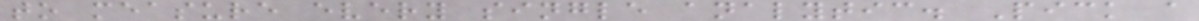to measure every single analytic. Pick a
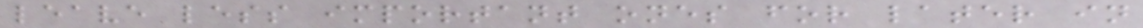leave less important ones for later in
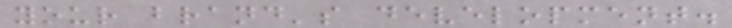your brand's development.
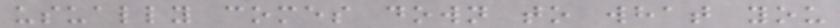usually comes down to what you
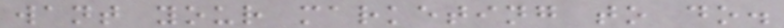want your marketing to do.
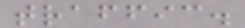traffic.
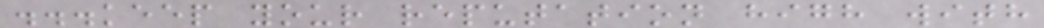...keep your reputation high with
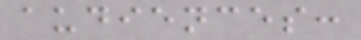audiences:
